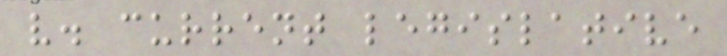v. current legislative
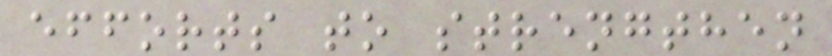efforts to strengthen
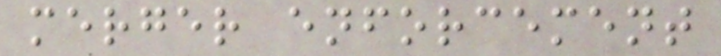merger enforcement
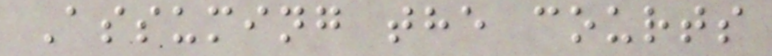Assuming the courts
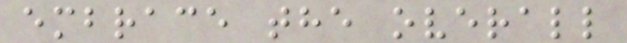embrace the overall
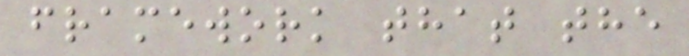framework that the
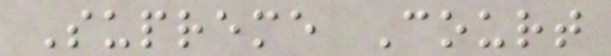Supreme Court
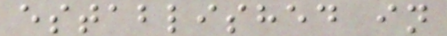established in
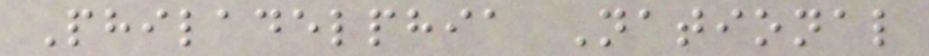Philadelphia National
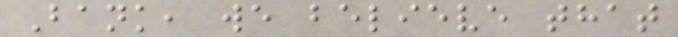Bank, we believe that
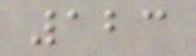123
